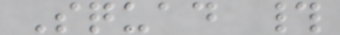Squad #
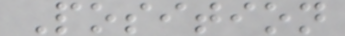Position
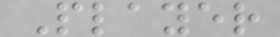Player
